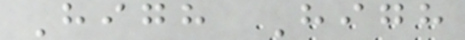High High
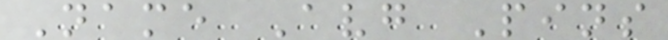Name Avg Pins
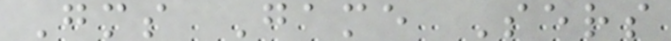Gms Game Sers
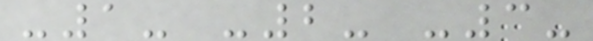-1- -2- -3-
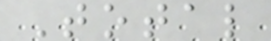Total
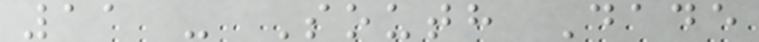11 - South Dade
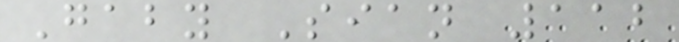Gaby Sian 112
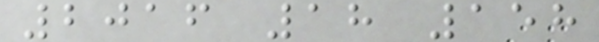2016 18 158
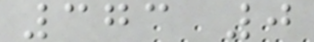373 0
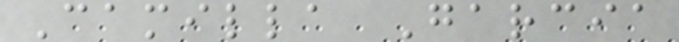Camilla Garcia
